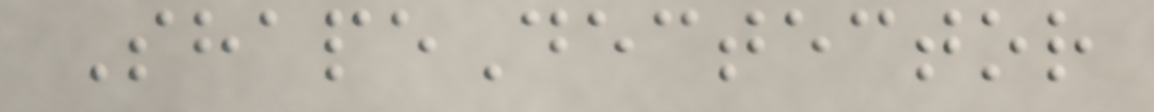ShapeDectector
